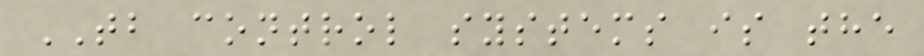TB control systems is the
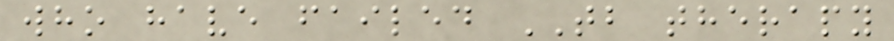who have failed TB therapy
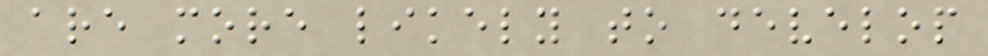are more likely to develop
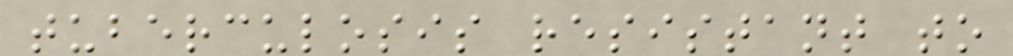tuberculosis resistant to
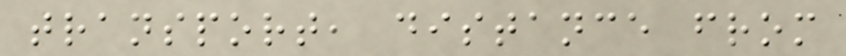transport, distance from
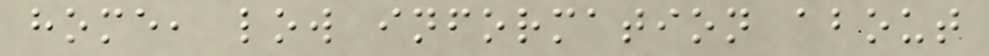home, low information about
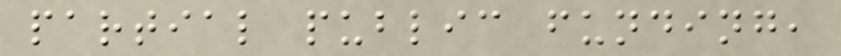partial public funding,
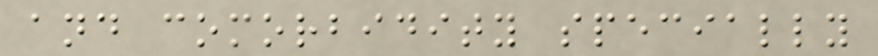and comorbidity specially
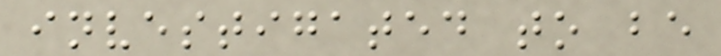investigated to be
